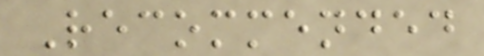Recommended
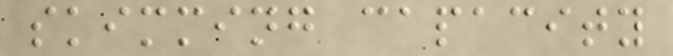skimming capacity
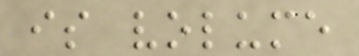is volume
